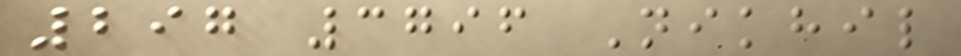297 3796 Nikhil
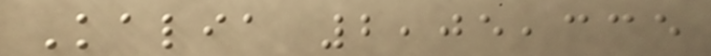Kalia 2,05,335
